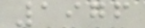1976
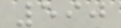590
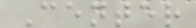Center
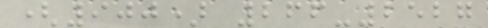(900) 266-2527
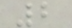2
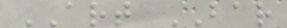ART BAR
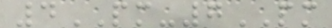4PM-7PM
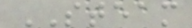STEAM
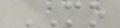MO
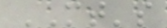MT's
